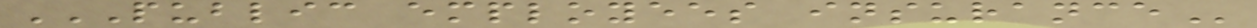PUBLIC EMPLOYEES INSURANCE
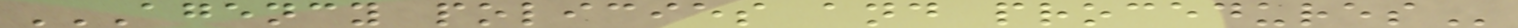AGENCY POLICIES AND PROCEDURES
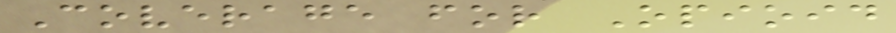Coverage for Opioid
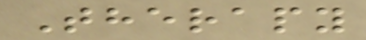Therapy
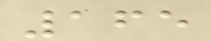165
